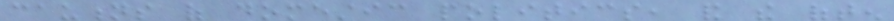cautions of domestic politics, and the often
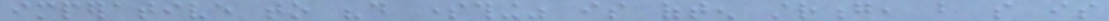imperative to "do something" is often strong, but so is
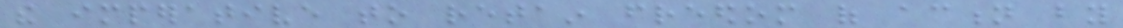the imperative to retain freedom of action by
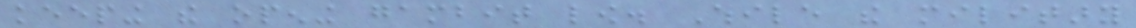keeping the opening gambit low. While the military
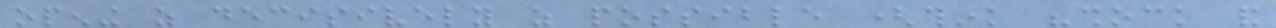opening as decisively as possible (think "shock and
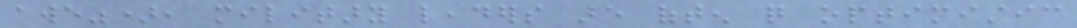awe"), military leaders are often quite optimistic
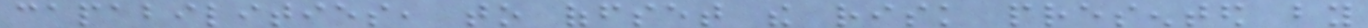capabilities, to offset the risk presented by
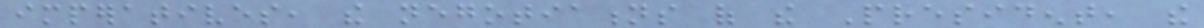imperatives, the negotiations of the President, the
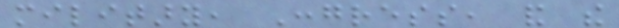military, Congress, and the
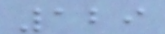129
